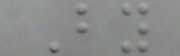By
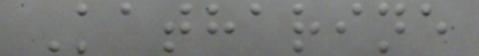Katharine
